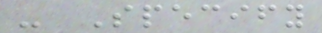- Specify
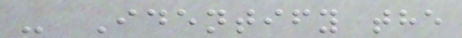- Identify the
